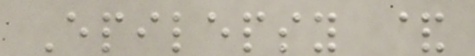Epilepsy &
